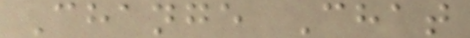Change Chat
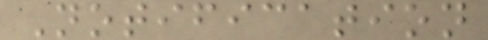Notification
